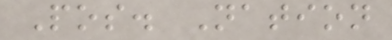Pos. Nation
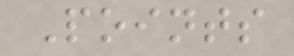Points
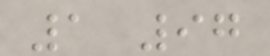1 97
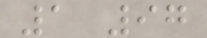1 97
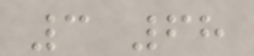3 68
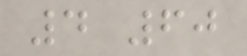4 60
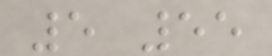5 55
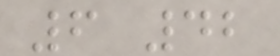6 42
